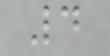4
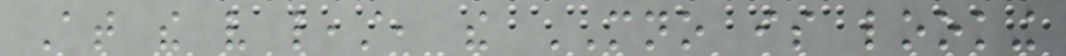At the very least, the MNO is looking
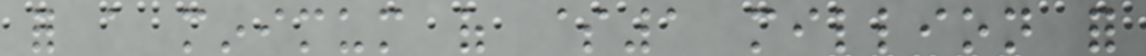for a minimum of $1 million for
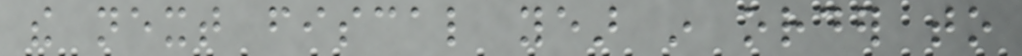the next fiscal year in order to
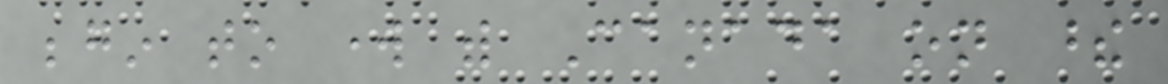begin to work with Canada on these
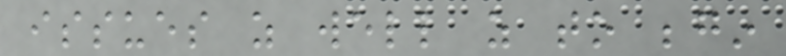issues as well as to begin
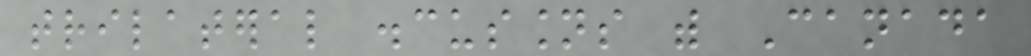trilateral discussions with Canada
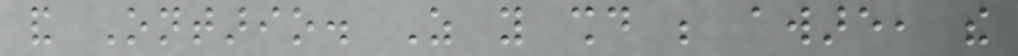and Ontario. As you should be aware, the
